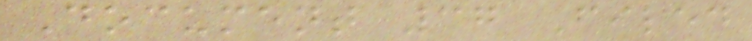Document 37 Filed
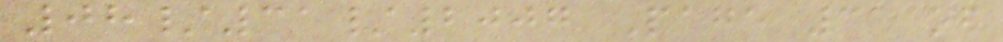08/31/2007 Page 31 of
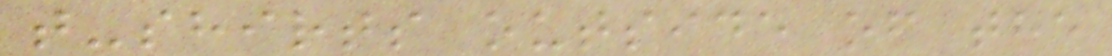t-shirts outside of the
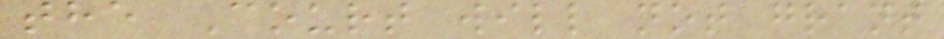the Court will not grant
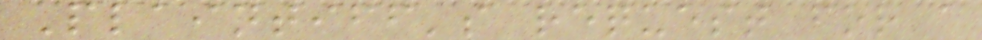Plaintiff's request for a
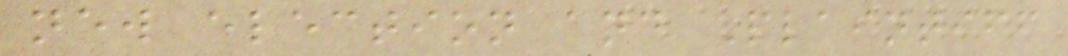new election and Plaintiff
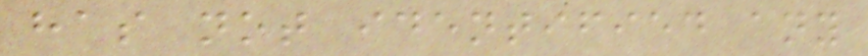has not identified any
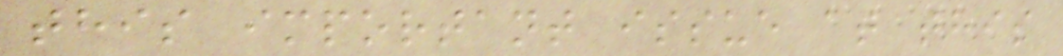this important issue at this
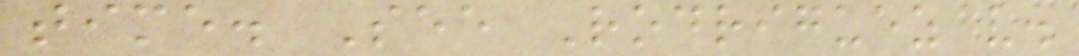time. See Rodriguez v.
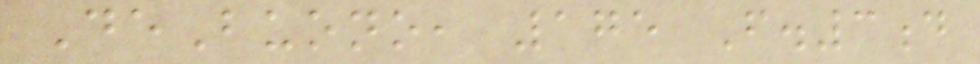DeBuono, 175 F.3d
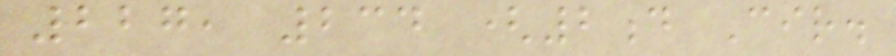227, 234 (2d Cir.
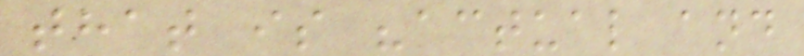that is "actual and
